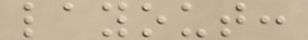layout:
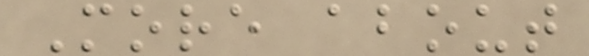More about
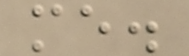me.
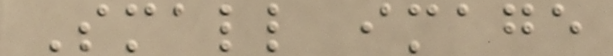Small image
